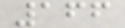166
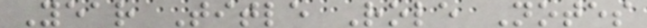Year Title Role Notes
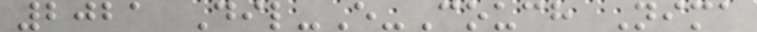2021 Dil-E-Couch Nima
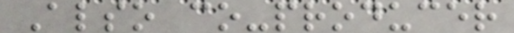Also co-producer
